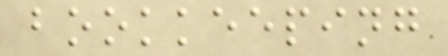bookkeeping
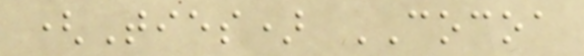(Ties) COCOA
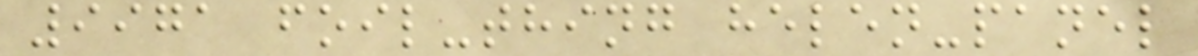9971 foil-thing helen-panel
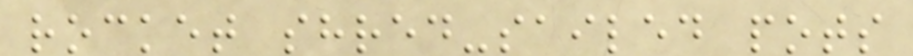rocket shred-sailed pots
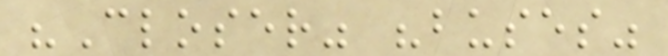"Closer" "buses"
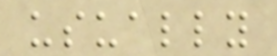usually
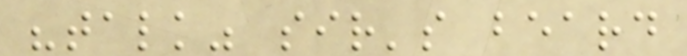"talk" sir's beard
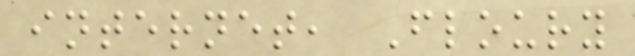internet, Floury
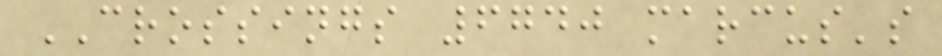CROSSINGS 6740 marcus's
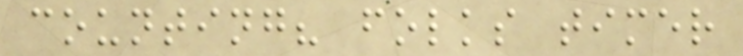counting? folks timer
